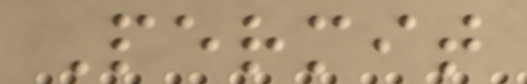Permit
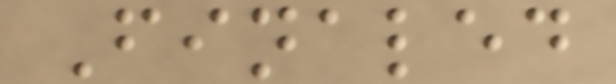Finaled
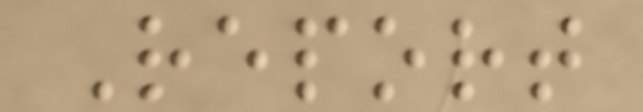Report
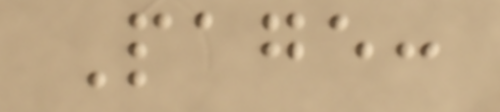Page:
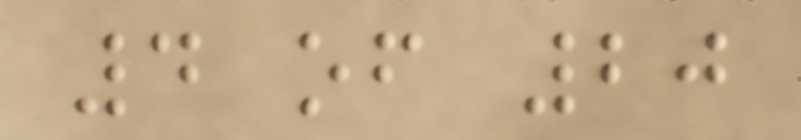4 of 20
